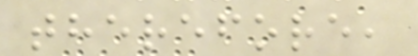therefore,
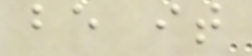be it
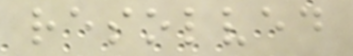resolved
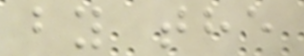by the
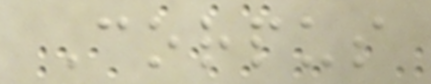Corpus
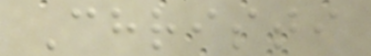Christi
